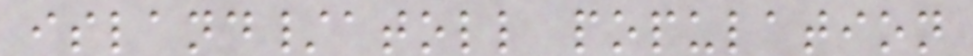island/atoll population
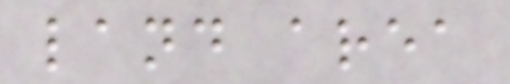land area
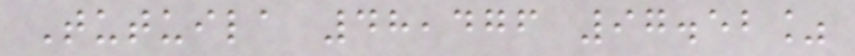Tutuila 48,476 97.52%
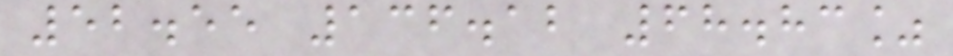52.55 136.12 68.83%
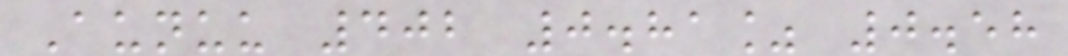Aunuu 402 0.81% 0.58
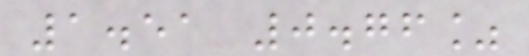1.51 0.76%
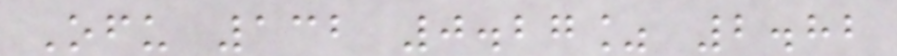Ofu 132 0.27% 2.82
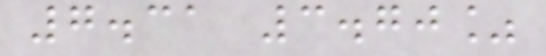7.31 3.70%
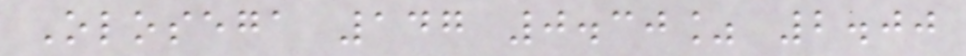Olosega 147 0.30% 2.00
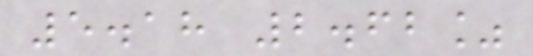5.18 2.62%
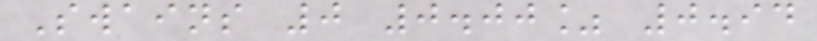Swains 0 0.00% 0.94
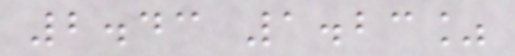2.43 1.23%
